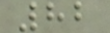82
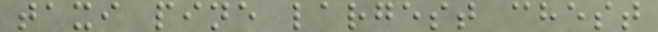taxi pine largest chest
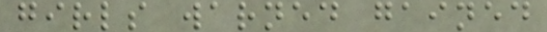girls warned gained
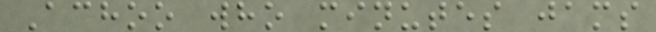Achoo who minutes jams
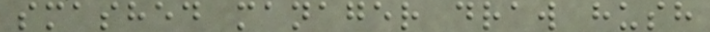smashed manager draw hush
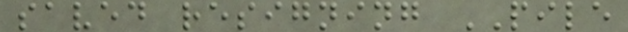saved resigning PILE
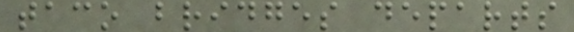taco bridges departs
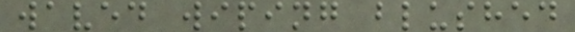waved wiping blushed
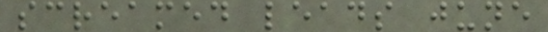screamed leads june
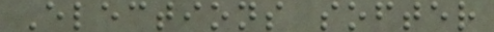Elections softer
